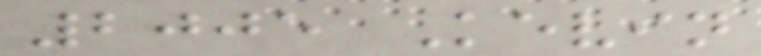2005 Kevin
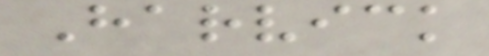Harvick
